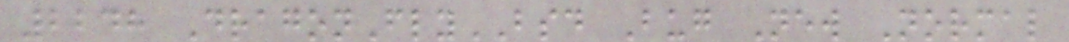2248 DragonFlyBSD Bug New Normal
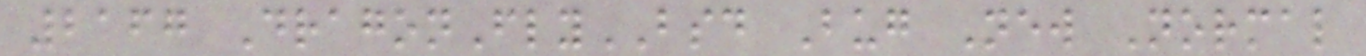2167 DragonFlyBSD Bug New Normal
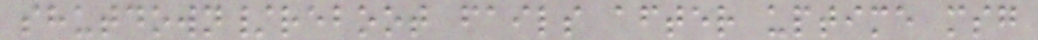shutdown/reboot fails after uptime msg
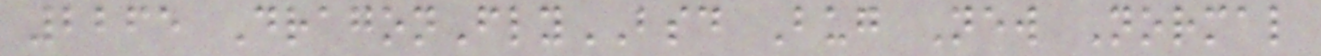2265 DragonFlyBSD Bug New Normal
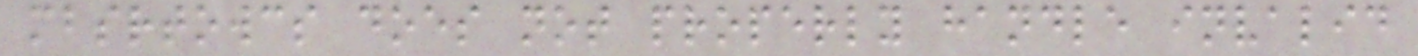mbsrtowcs does not properly handle invalid
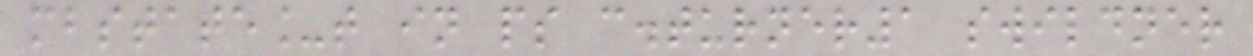mbstate_t in ps c.turner1 swildner
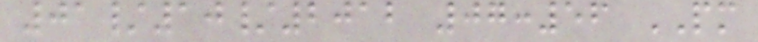01/10/2012 07:56 PM
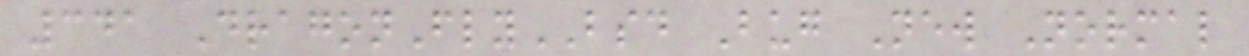341 DragonFlyBSD Bug New Normal
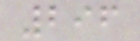296
